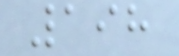198
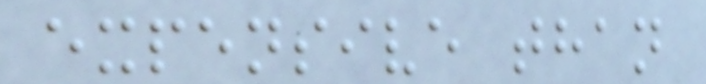expensive than
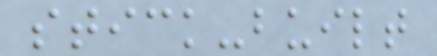stick-built
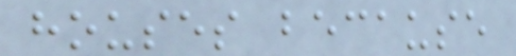houses because
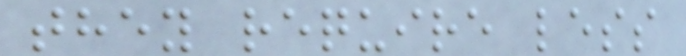they require less
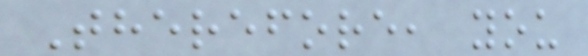Therefore, you
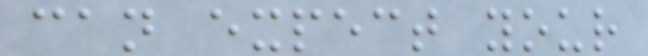can expect your
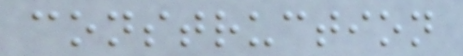construction
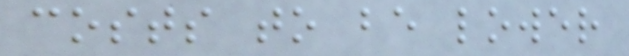costs to be lower
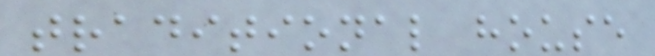traditional house
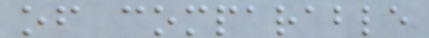of comparable
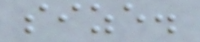size.
